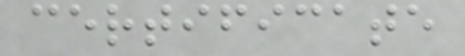certificate
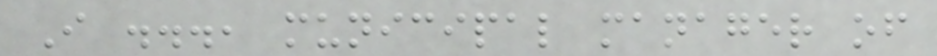I ..., municipal manager of
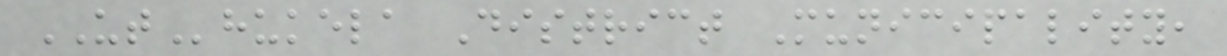UThukela District Municipality,
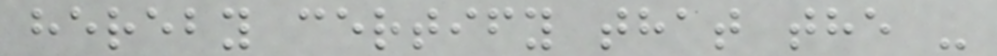hereby certify that the -
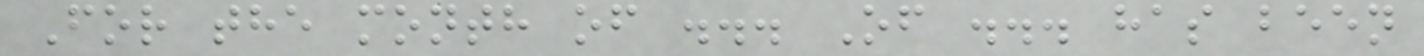For the month of ... Of ... has been
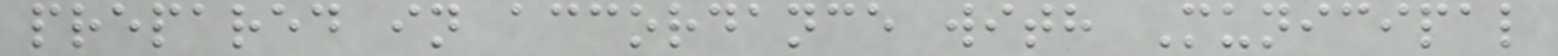prepared in accordance with Municipal
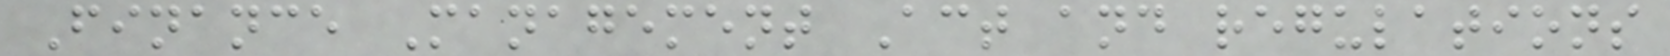Finance Management Act and regulations
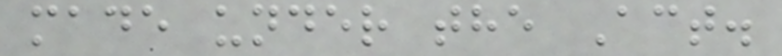made under the Act.
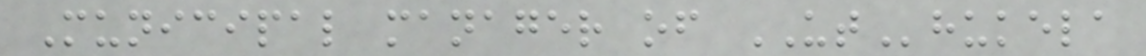Municipal manager of UThukela
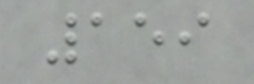159
